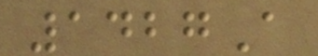1427A
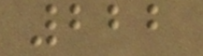222
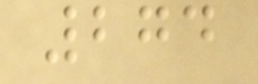274
